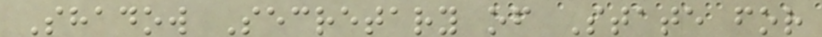Shadow Secretary of State for
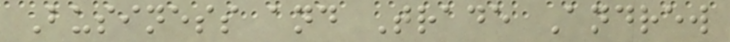Business and Trade Andrew
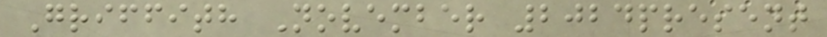Griffith November 2024present
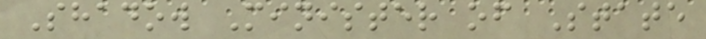Shadow Minister of State
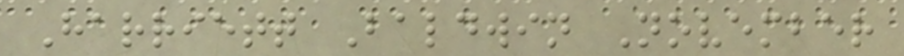Harriett Baldwin November
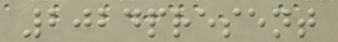2024present
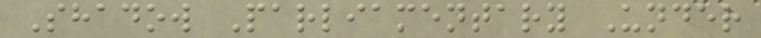Shadow Parliamentary Under
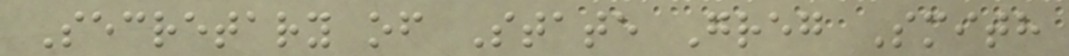Secretary of State Greg Smith
